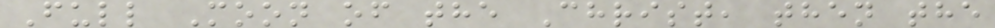Full Moon of the Christ, then the
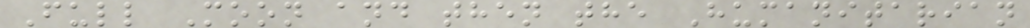Full Moon and then the Humanitarian
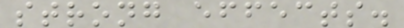strong effects.
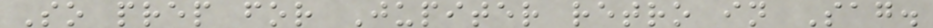So prep for Jupiter retro in Sag.
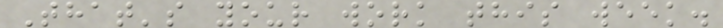That's your work this week.
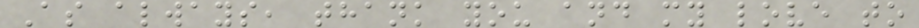As always, thank you and my love to
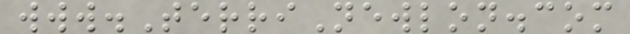www.TerriNewlon.com
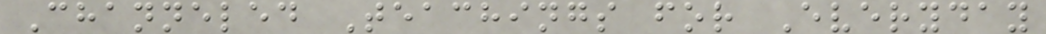Channeled Teachings for Everyday
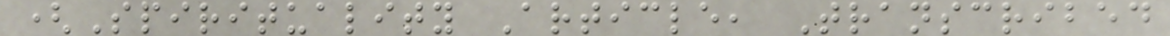(Spirituality Article, Transcribed
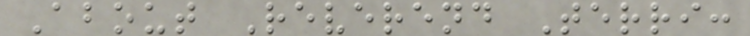About Reverend Terri:
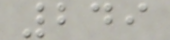249
